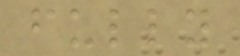fully
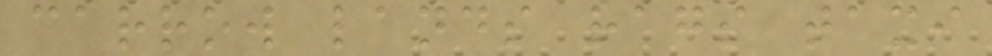carrow lands rags taxi
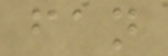fan
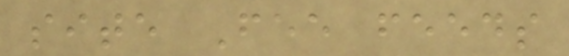site Fee feeds
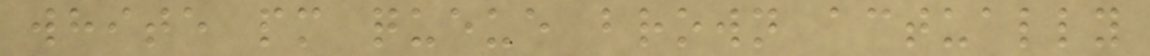white pm queue brown actually
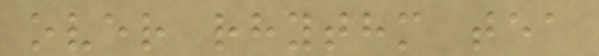over rhythm tea
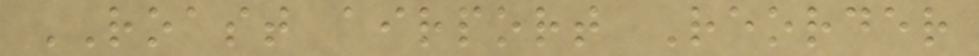ROAST airport Reorder
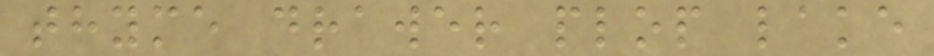thyme drawer plop lake
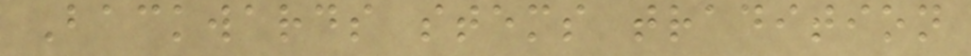Backwards stems tradition
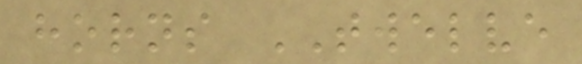horns TWELVE
